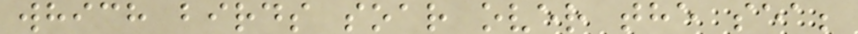which birds soar over the sea;
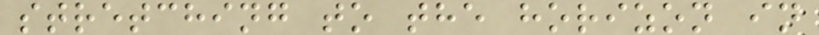stretching to the horizon in
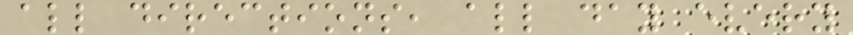all directions, all day every
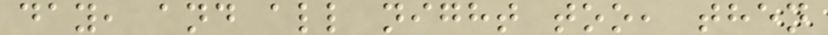day, and all night too, then
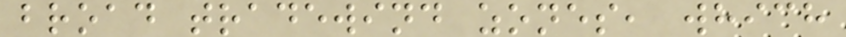broad tradewind zones, which
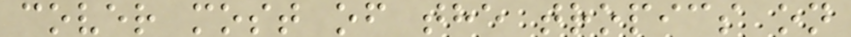cover most of the tropics on
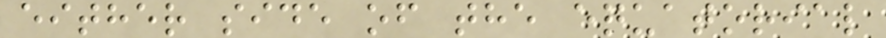either side of the equatorial
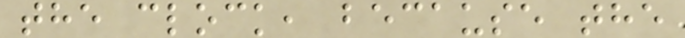the clock, because the
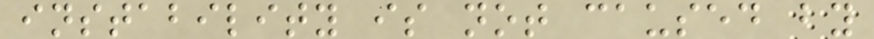instability is not caused by
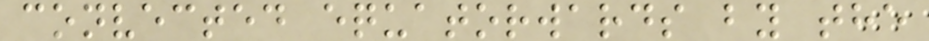convected equatorwards by the
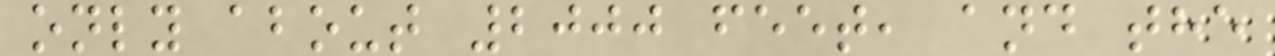only about 2000 feet, and the
